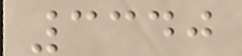3340
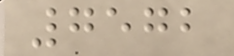7572
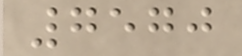7570
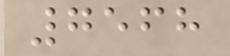7568
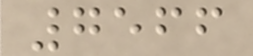7566
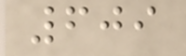609
